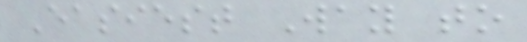Easiest Way to
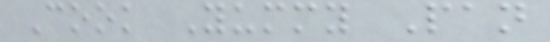Cook Yummy Pan
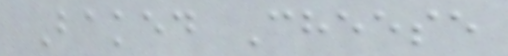Baked Cheese
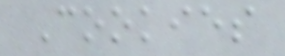Cookies
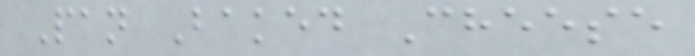Pan Baked Cheese
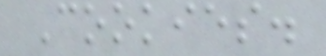Cookies.
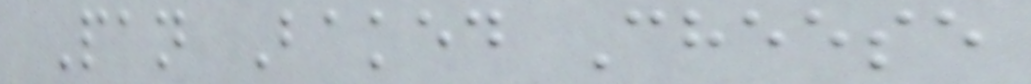Pan Baked Cheese
